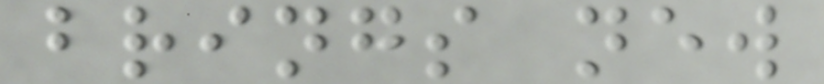brings new
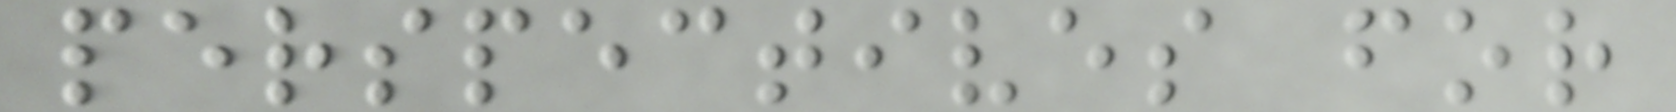perspectives for
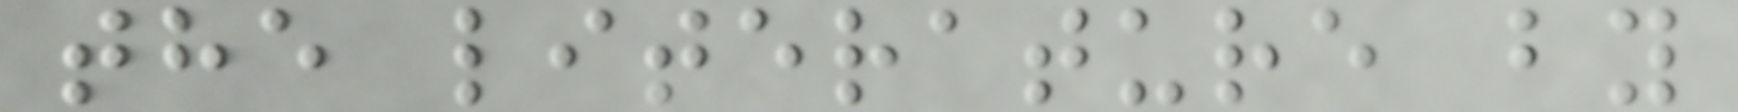the literature by
